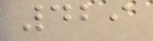429
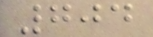704
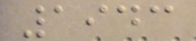1943
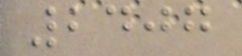2407
